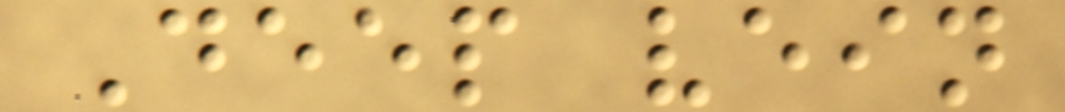Deep vein
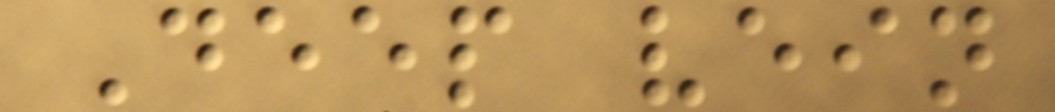Deep vein
